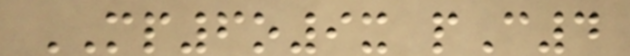MP6o9x pC4
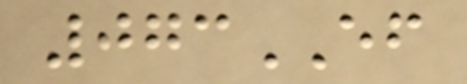073EF
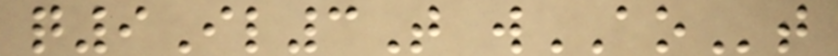q9Il3T wAOt
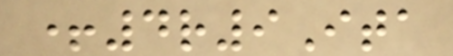+4r9Ita
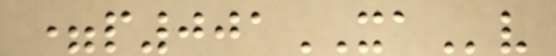=p001XAv
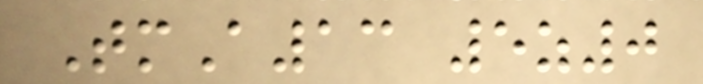TmA13 5z0
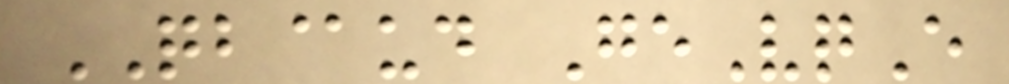QB@ud GeVqE
